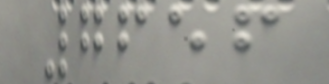7656
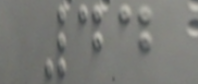44
